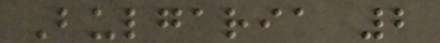Bulgaria 2
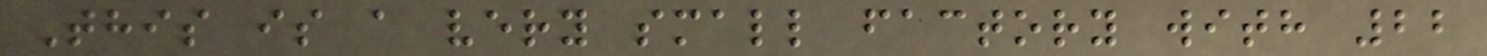This is a very small factory with 22
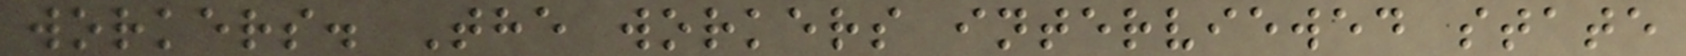workers. The workers interviewed state
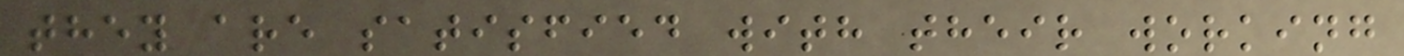they are satisfied with their working
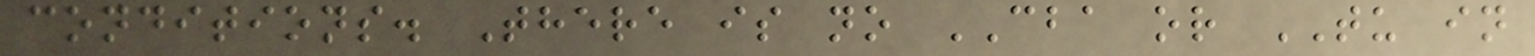conditions. There is no CBA or TU in
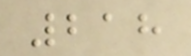218
